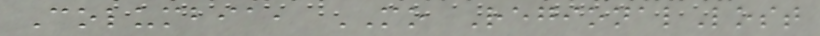Columbia, MO RegionalLost
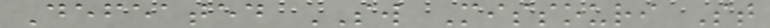Defeated SW Missouri St
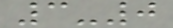3-0
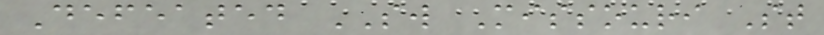Defeated SW Missouri St
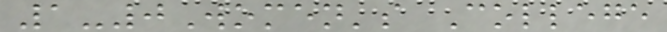1-0Women's College
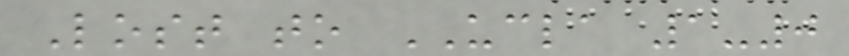Lost to UCLA 1-0
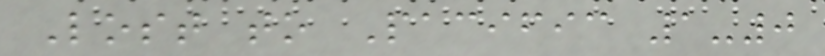Lost to Pacific 1-0
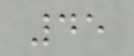45
